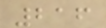216
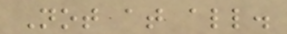Not at all.
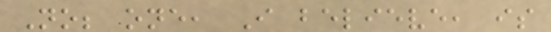No; one, I believe, is
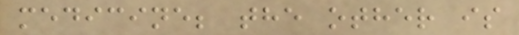medicine; the other is
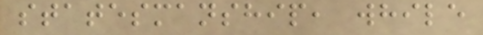statesmanship, while
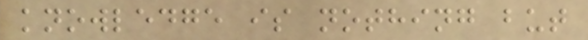knowledge is nothing but
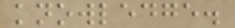knowledge.
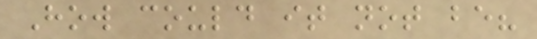How could it not be?
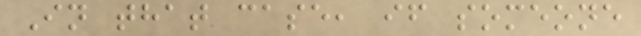In that case, if someone
